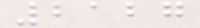2127
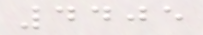4405
